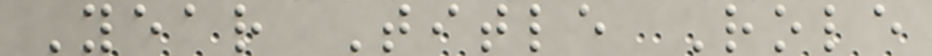Year Title Role
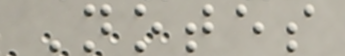Notes
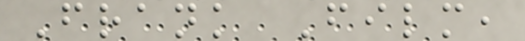Frank Film,
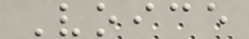Voice
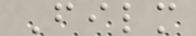Film
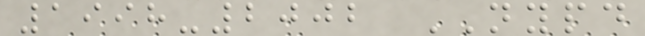1998-2002 NYPD
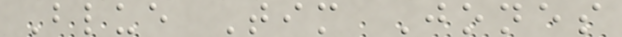Blue Tim Jones
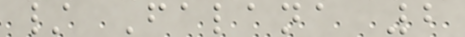/ Falana 2
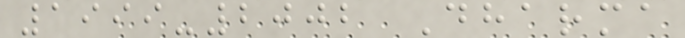1999-2002 Dharma
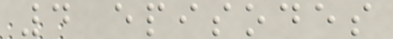4 episodes
